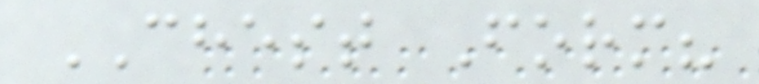CHEST Form?
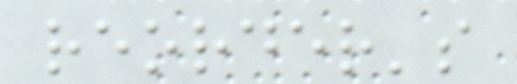reorder's
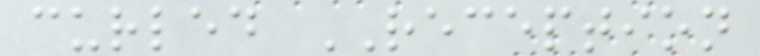curled RECEPTION
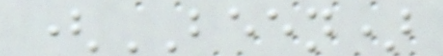(BEEN)
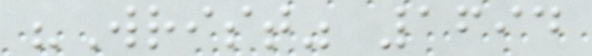"Wrist" 1694
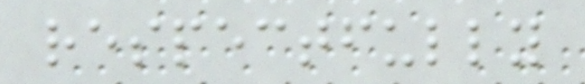respectfully
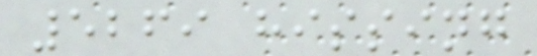5269 hissing
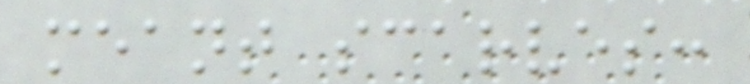meant scarves:
